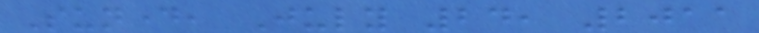Sunday, July 24, 2011
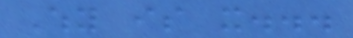Why is it...
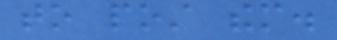to post them.
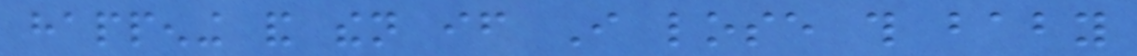happening and then if I lose this baby
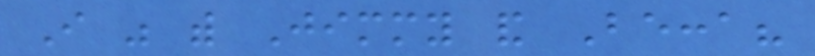I was with Jimmy and Becca?
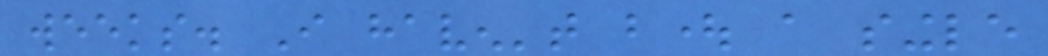weeks. I haven't bought a single
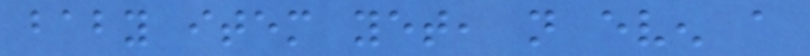baby item yet, not even a
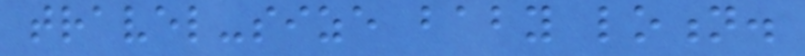travel-size baby lotion.
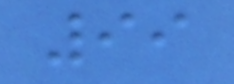99
